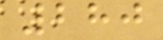280
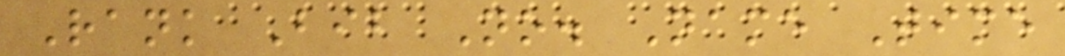Rank Bib No. Name Time
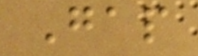Gap
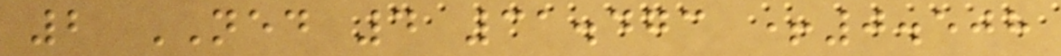2 NED 4 31.473 +0.508
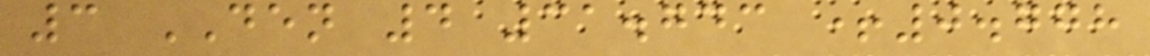3 DEN 4 31.743 +0.778
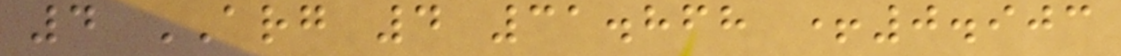4 ARG 4 31.868 +0.903
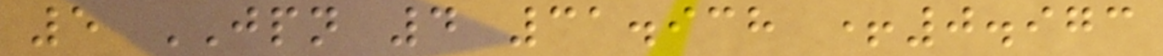5 JPN 4 31.938 +0.973
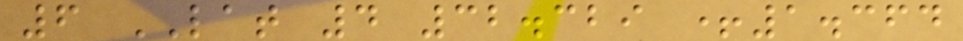6 LAT 4 32.329 +1.364
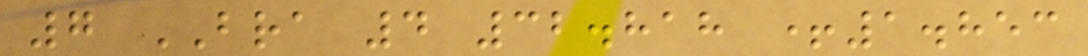7 BRA 4 32.818 +1.853
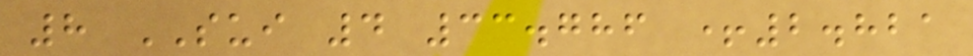8 SUI 4 33.786 +2.821
